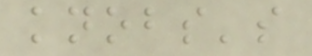knobs's
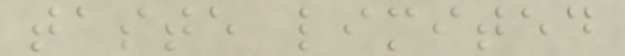taste limited
